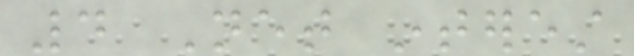4 Net interest
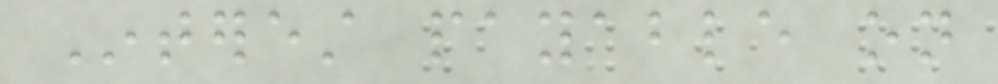Interest payable on
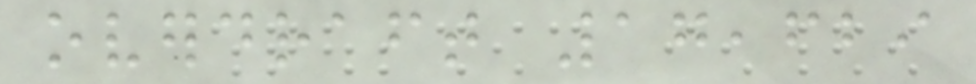overdraft 17,629
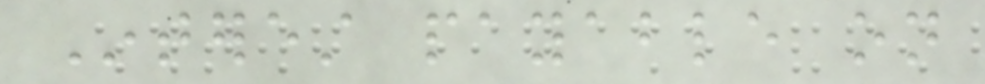Interest payable on
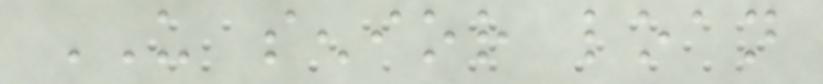US senior loan
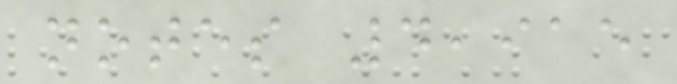notes 4,915
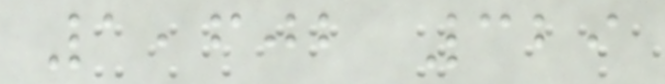1,602 329
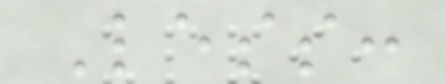Less:
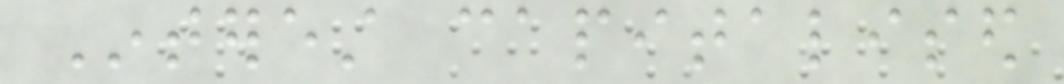Interest capitalised
